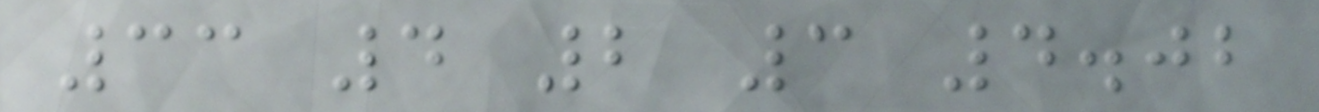33 4 2 3 4.02
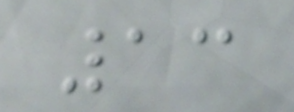13
